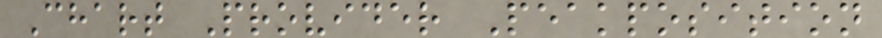Chart Provider Peakposition
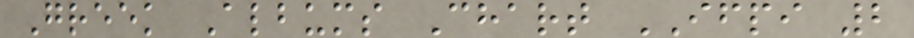Greek Albums Chart IFPI 2
